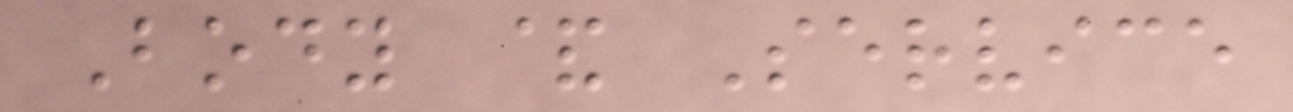Body & Service
